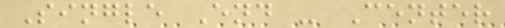Single End - Center
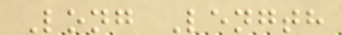Long Length
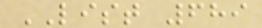LIST 689
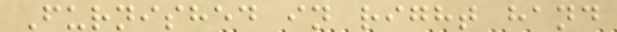Furnished in right hand
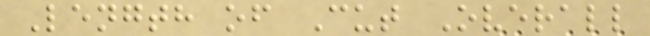Length of Cut Overall
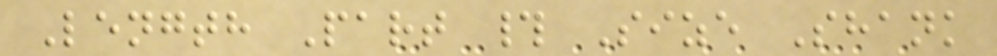Length Part # Size Shank
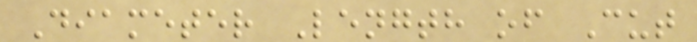Diameter Length of Cut
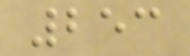253
